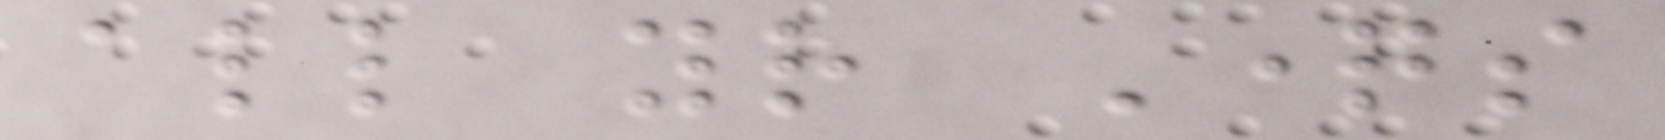all your Questions
